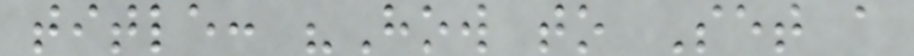title: "How to Set a
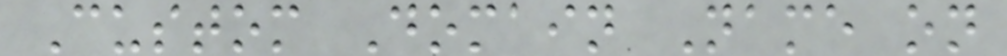Custom Domain Name on
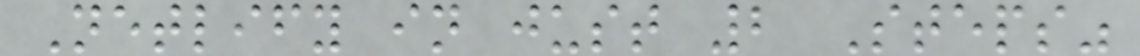Netlify in just 2 Steps"
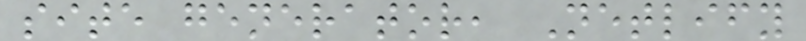site generator, Netlify
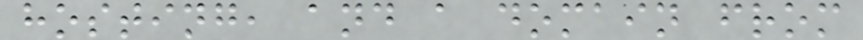hosting, and a domain from
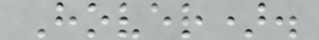Hover).
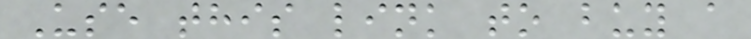Use this link to buy a
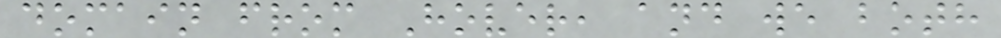domain from Hover, and we both
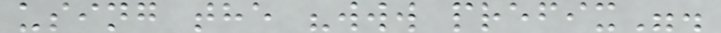using the "www prefix".
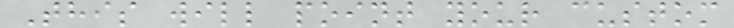This will point your custom
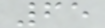65
